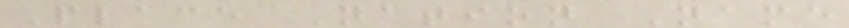Place Nation Name
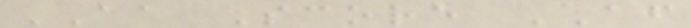AA Score AF
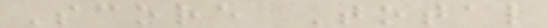Score Total
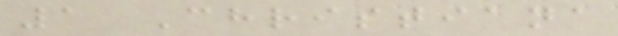1 Christiana
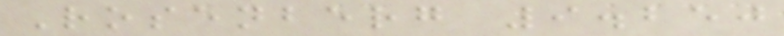Rosenberg 9.250
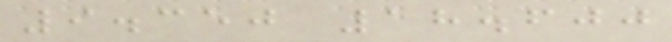9.350 18.600
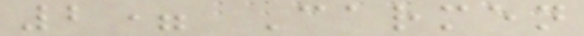2= Carmen
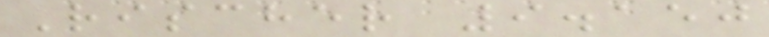Rischer 9.150
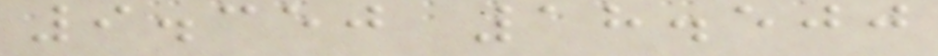9.350 18.500
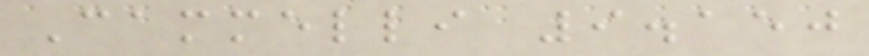Cammelli 9.150
